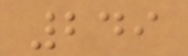249
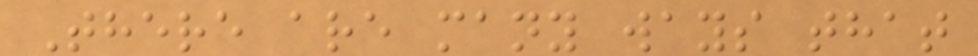There are many ways that
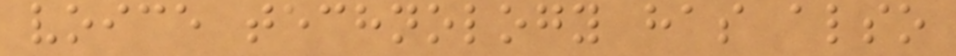voice technology has also
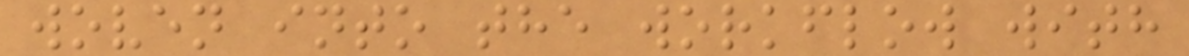woven into the workflow with
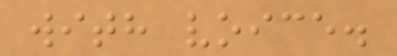with voice.
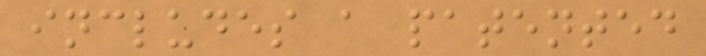includes a patented
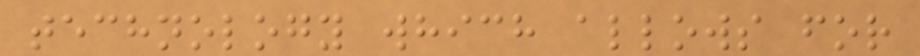technology which allows for
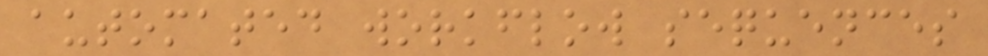automated workflow sequences
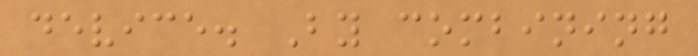device. By combining
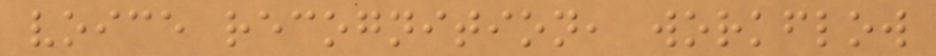voice recognition, workflow
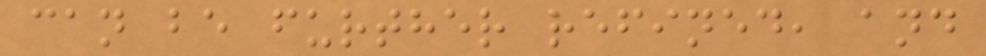can be further refined, and
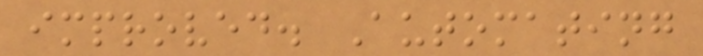improved. Automating
